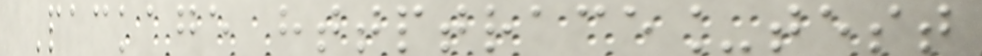Package httptrace_test
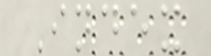Index
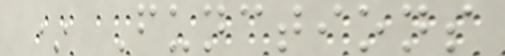* Functions
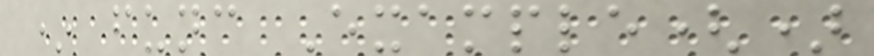* func Example()
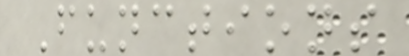Functions
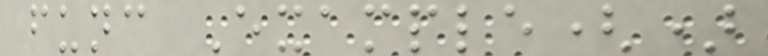func Example()
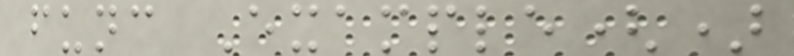func Example()
